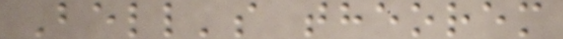Bell's theorem
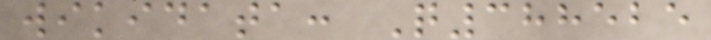wikidata: Q388525
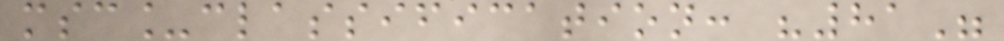msc_classification: "81"
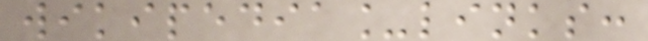wikipedia_links:
